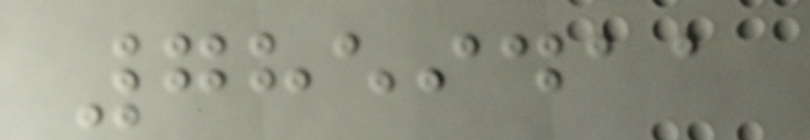7859411
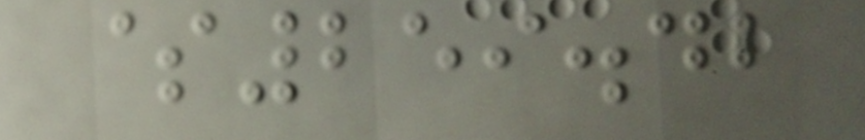$259.42
